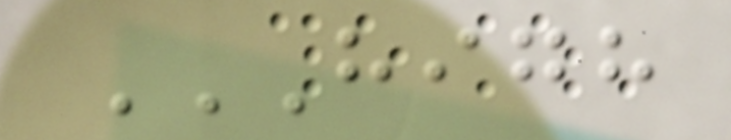HIGH
